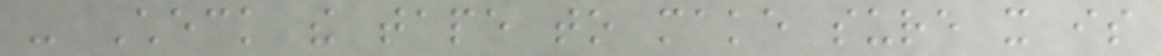- Check the tape to make sure it is
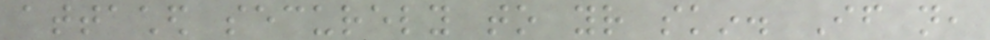attached securely to your skin. If not,
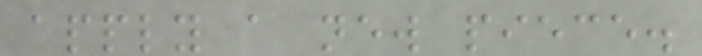apply a new piece.
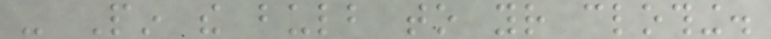- Pin the bulb to your clothing.
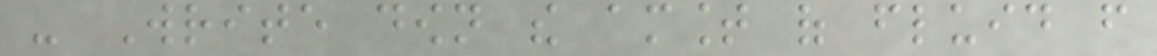- Write down the amount of fluid from
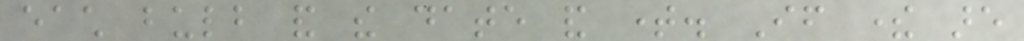each bulb and the date and time. If there are
